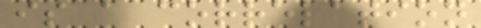is a correlation
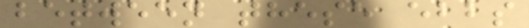between these ebbs
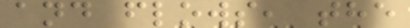and flows, the
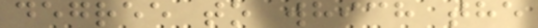degree to which the
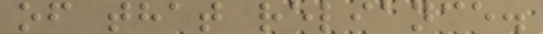of that reliance.
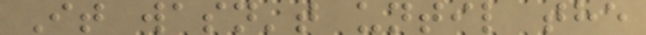It wasn't until the
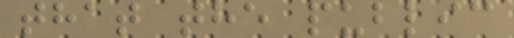that the public
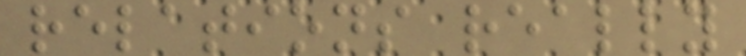relations really
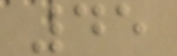45
